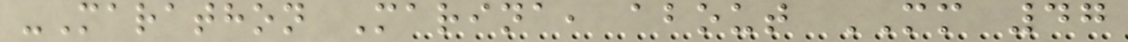-Marathon Marina, about MM 47
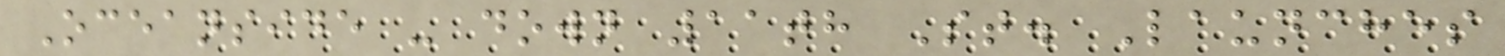Oceanside - down 11th St. Launches
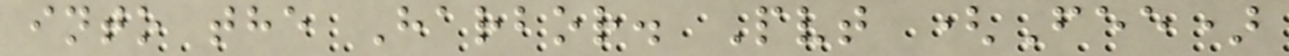into the Harbor. Pvt (Fee)
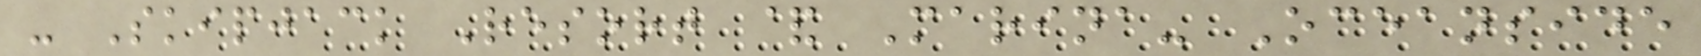- Skipjack Resort & Marina- Oceanside
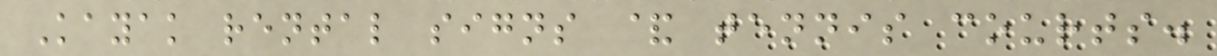Kayak rental signs & tennis courts.
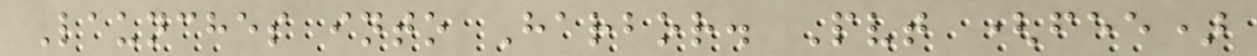Launches into Harbor. Pvt (fee)
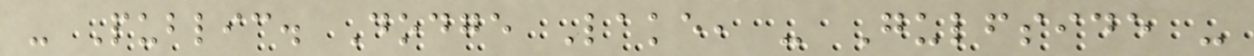- Public. Dodge Lake, - Gulfside -
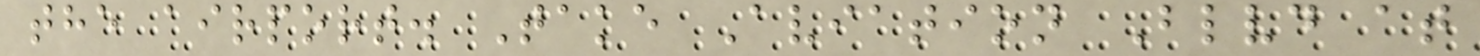the airport. Take Aviation Blvd at
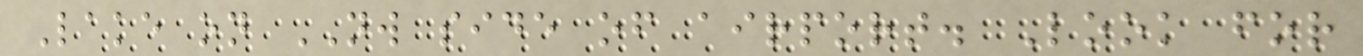Lake on NW side of airport. Look for
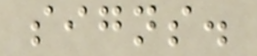signs.
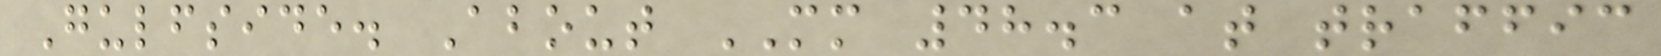Gulfside. About MM 48.3 at traffic
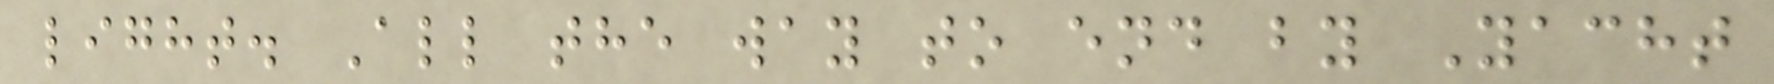light. All the way to end by Yacht
